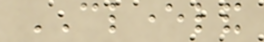CLEVERLAND
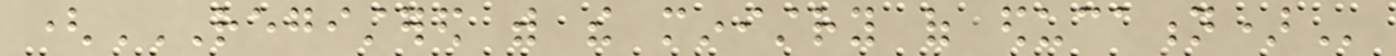(REGISTERED WITH THE MINISTRY OF EDUCATION)
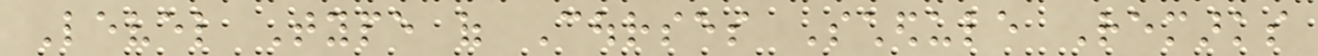Level Type of Courses Schedule Remarks
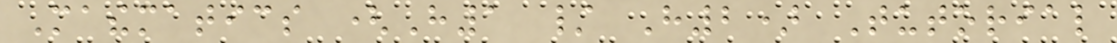Mathematics (H1 / H2) Tutorial
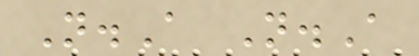N.A N.A
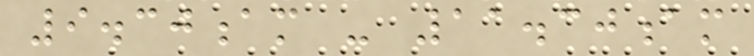9.30am - 11.30am
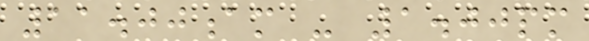11.00am - 1.00pm
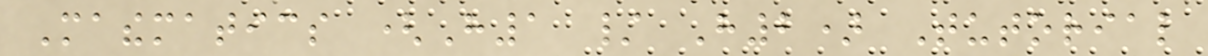Mathematics (H1 / H2) Tutorial
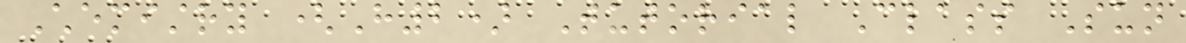Chemistry (H2) Tutorial Class Sun
